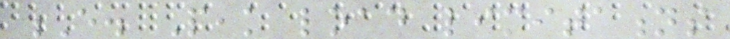E. Peak load limitations
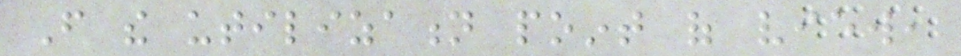From the utilization point of view,
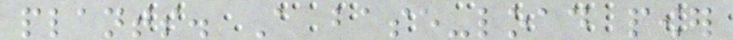plants. A base-load power
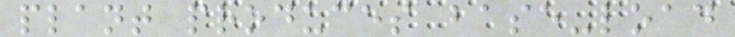plant produces base-load
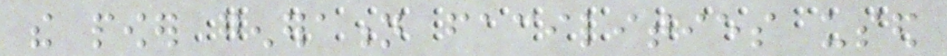the power generation facilities used
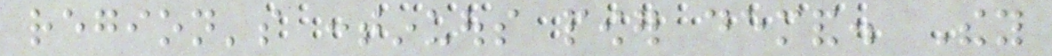region's continuous power demand. They
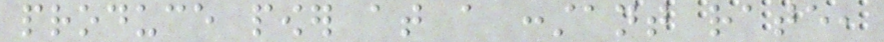produce power at a constant rate,
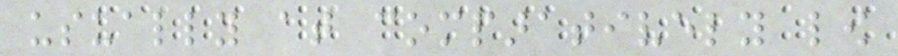usually at comparatively low
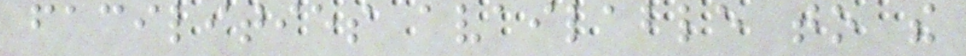facilities available to the
